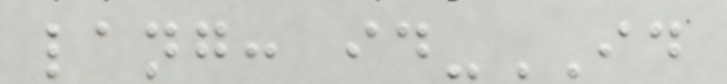lang: id-ID
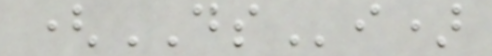(DSi)
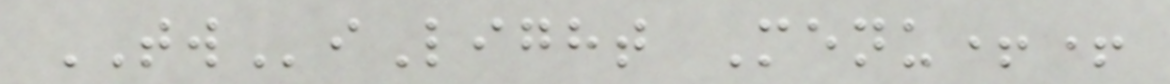TWiLight Menu++
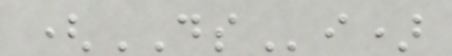(DSi)
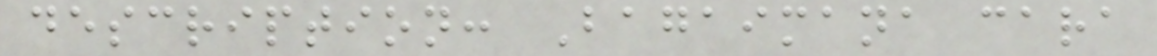description: Bagaimana cara
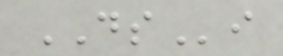DSi
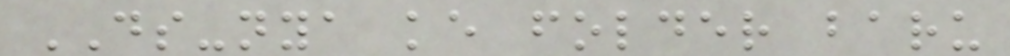DS-nya ke folder baru
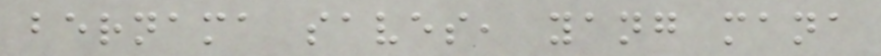bernama saves, yang mana
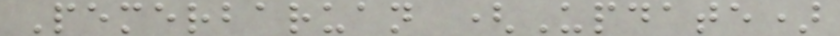Pemerbaruan (Update)
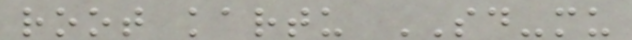root kartu SD-mu
